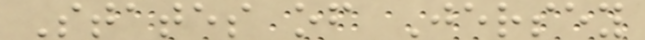States of Jersey
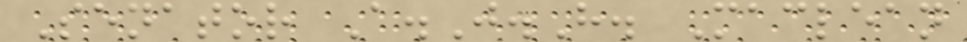Senator A.J.H. Maclean
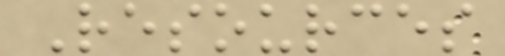Resources
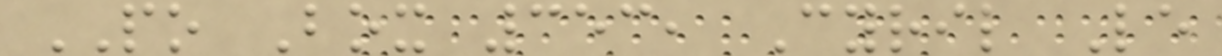PO Box 353, Cyril Le
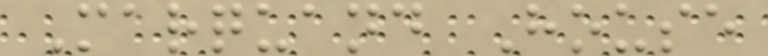Marquand House
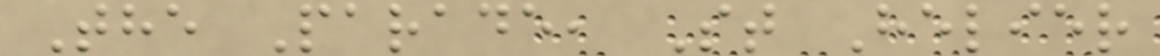The Parade, St Helier
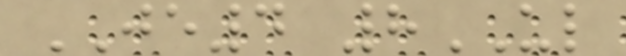JE4 8UL
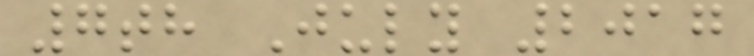7th July 2017
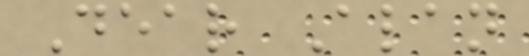Dear Alan
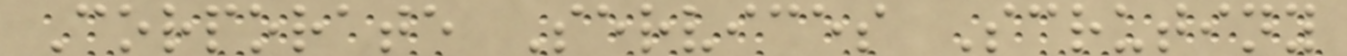Corporate Services Scrutiny
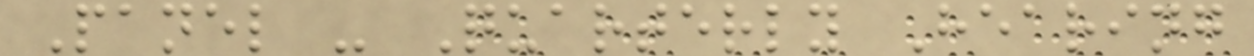Panel - Quarterly Hearing
